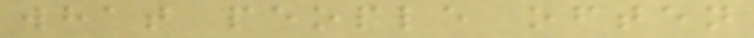what people often
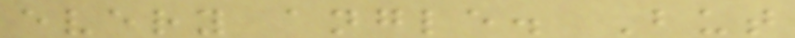every angle. But
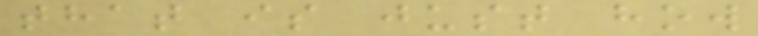that is just how
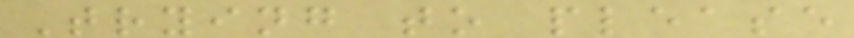Trying to please
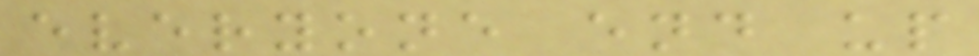everyone end up
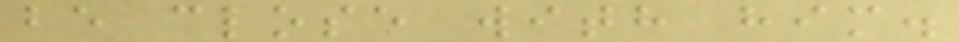be close with him.
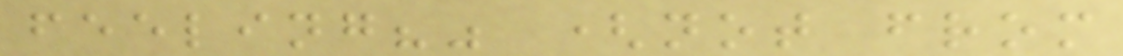feeling?" (not from
